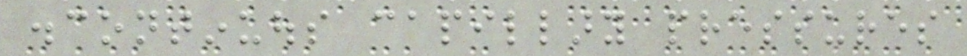discontinuous capillary pressures
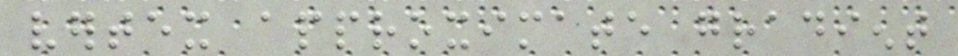vertex approximate gradient
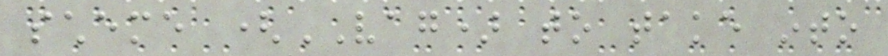scheme (VAG) to take into
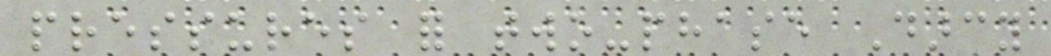pressures for two-phase Darcy
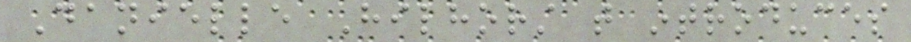Danielle Hilhorst that introduces
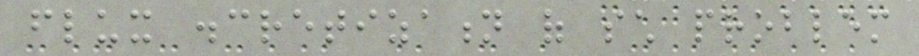flux discretization of such problem
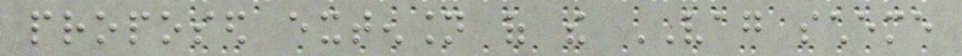proposed extension of the VAG scheme
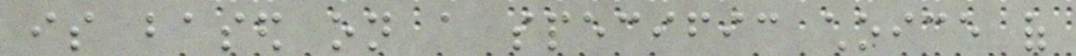is based on a specific choice of
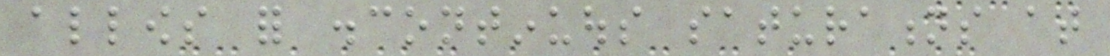allows for discontinuous saturations at
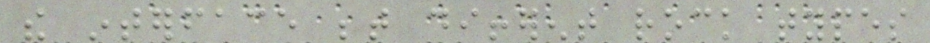the interface between different rock types
